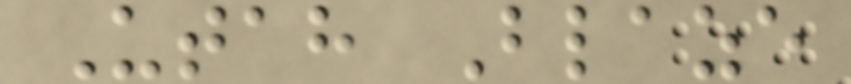Utah Blaze
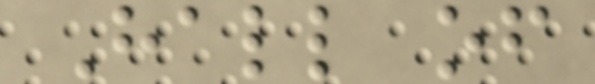Hall of
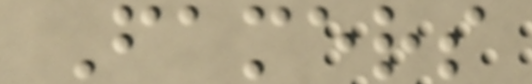Famers
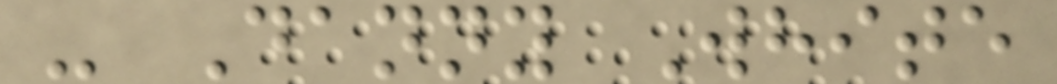- Danny White
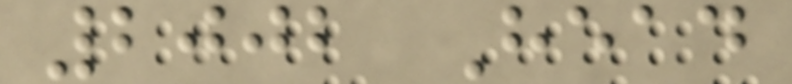2002 Head
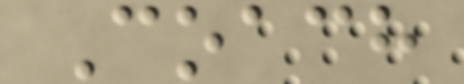Coach
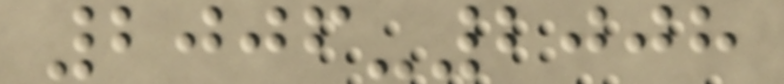2006-2008
